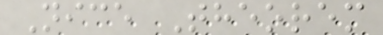Nice Theorem
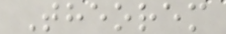Theorem
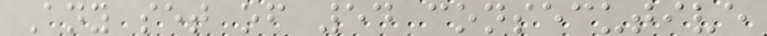Any set of 54 consecutive
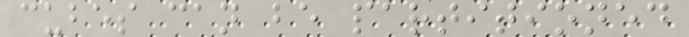cubes can be partitioned
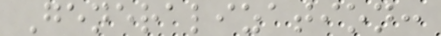Generalization:
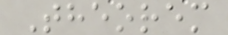Theorem
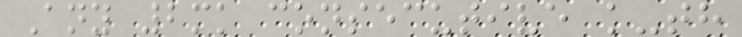Any 2mk consecutive k-th
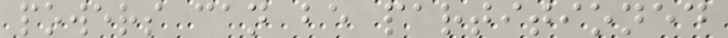powers can be partitioned
